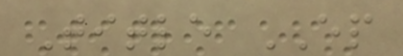Title EP
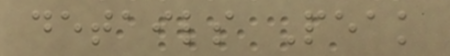details Peak
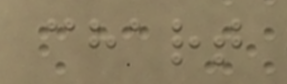chart
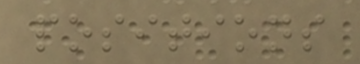positions
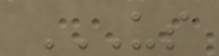US
